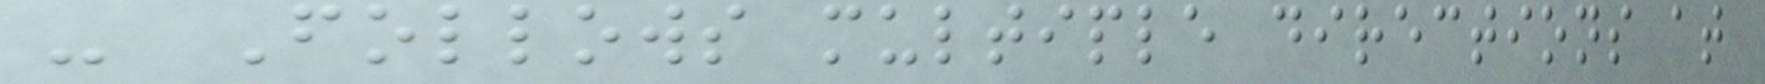- Follows multiple directions at
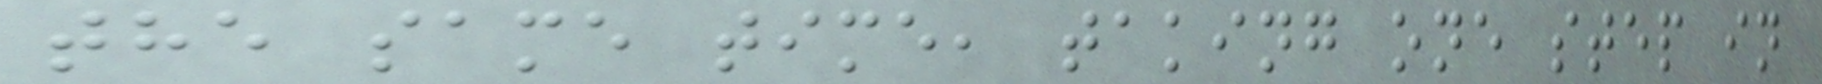the same time, taking one step in
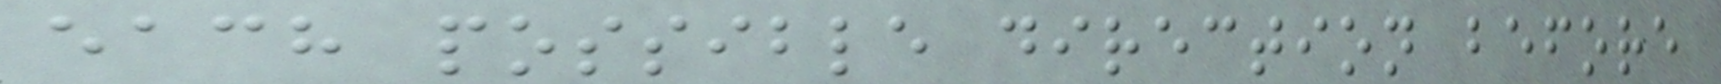each possible direction before
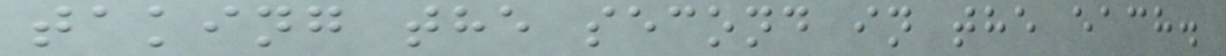taking the second in the each.
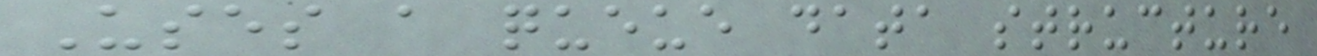Uses a queue data structure
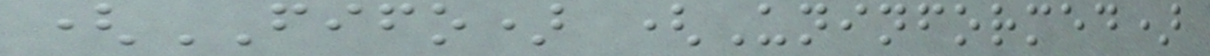(FIFO) (Uninformed)
